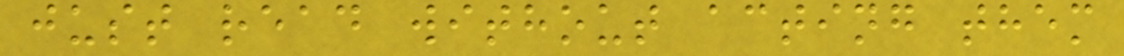just read without acting them
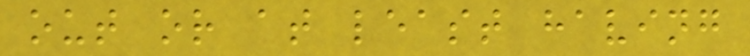out or at least having
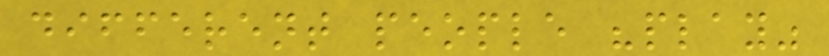different people "play"
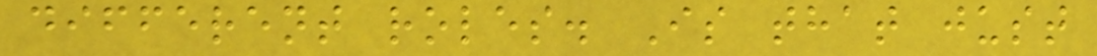different roles. Is that just
